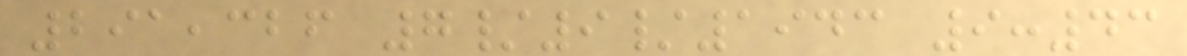291,326 7/9/1943 9:43
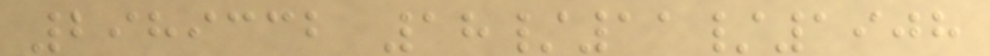2989332 18/11/1908
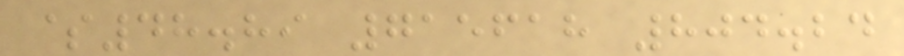$48.89 715618 804.24
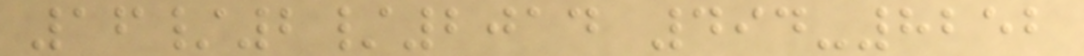16/2/2014 494-8252
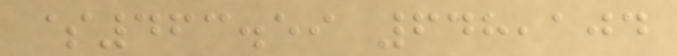$463.59 648,104
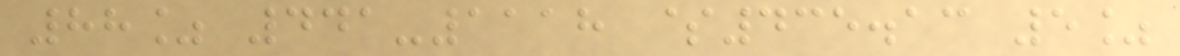88% 441-1118 $435.13 5%
